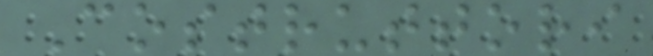Costruttori
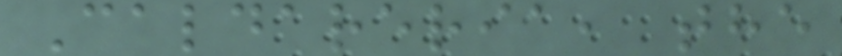Caldareria, the
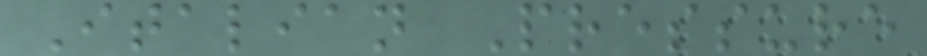Italian Pressure
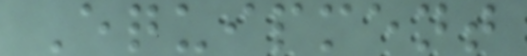Equipment
